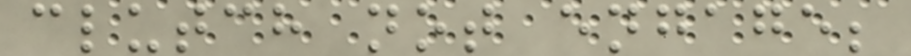clutch not engage;
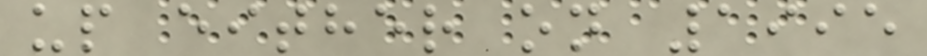up either on 1995
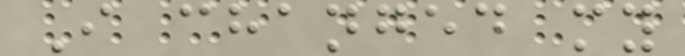I changed my
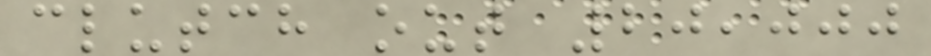clutch out 20,000
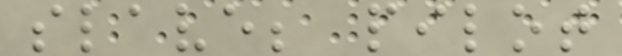slave; pilot
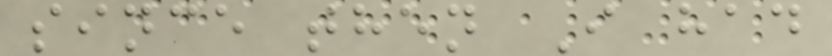since then I had
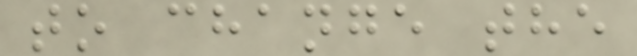to change the
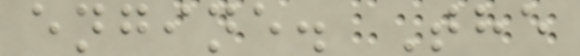engine. The
